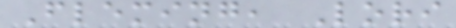Fleming, Lori
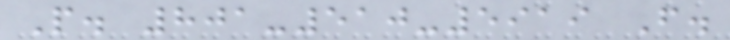P. 801-510-5919 F.
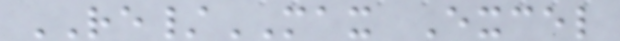RE/MAX Excel
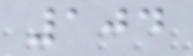104
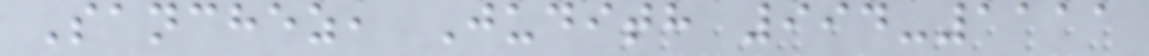Sanchez, Judith 994-1111
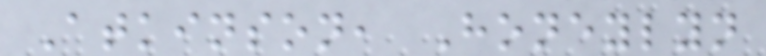Atkinson, Honeylyn
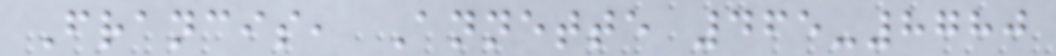Francis, Annette 465-8780
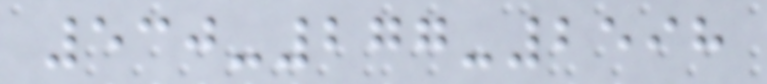530-277-2598
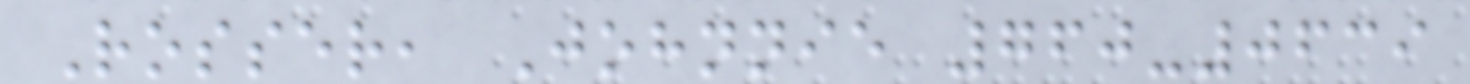Rosser, Johnnie 760-0639
